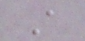A
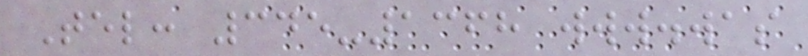Tel: 345-1368 www.was
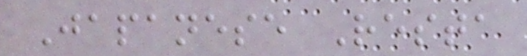Japanese Resta
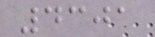4301
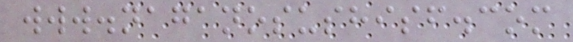www.naganosushisf.com
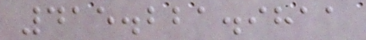415.221.9811
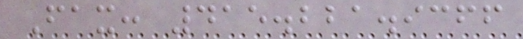Fax: 415.221.9366
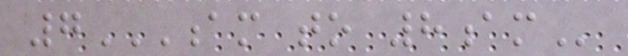7AM TO 8AM
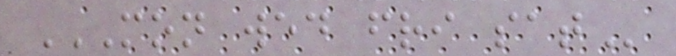MON WED FRI SAT
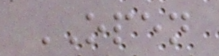OPEN
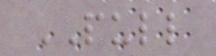PULL
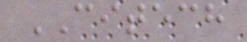CITECH
